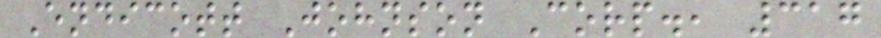Endicott Johnson Corp., 317
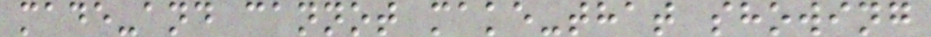made-and cannot make-that showing
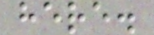here.
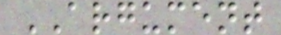ARGUMENT
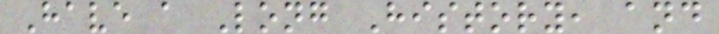Have a Long History, and
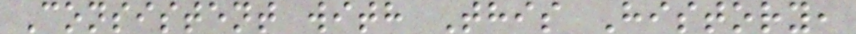Consistent with This History,
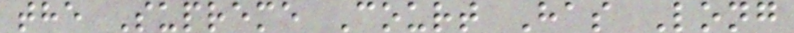the Supreme Court Has Long
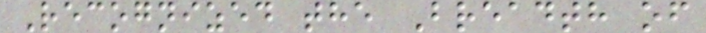Recognized the Breadth of
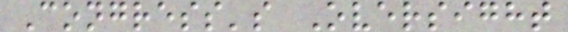Congress's Oversight
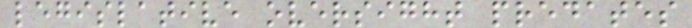legislative oversight predates
